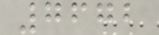7672
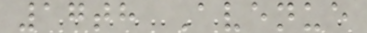17th Avenue
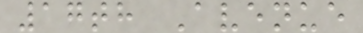17th Avenue
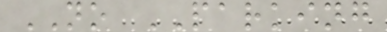NO PARKING
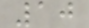10
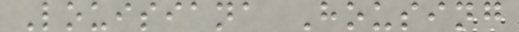Louisiana Housing
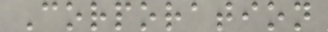Corporation
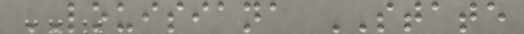LOUISIANA STATE
